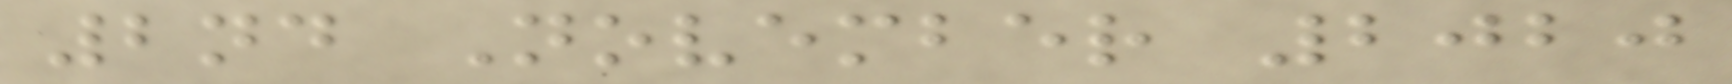2nd November 2020
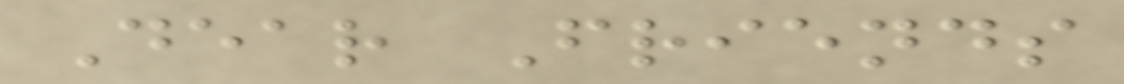Dear Friends
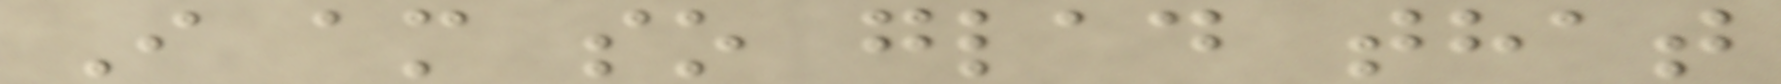I am so glad that
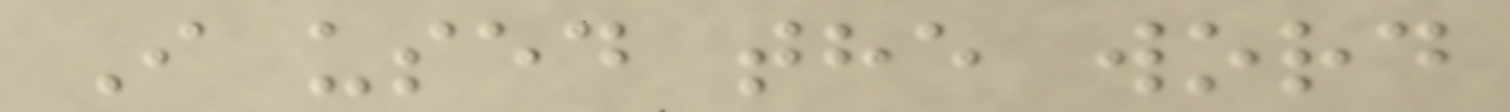I used the word
